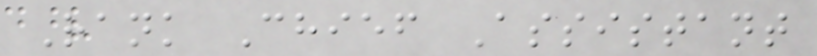Rank Chief Assistant
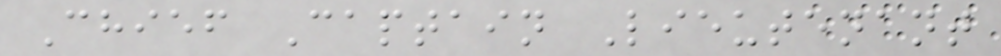Chief Captain Lieutenant
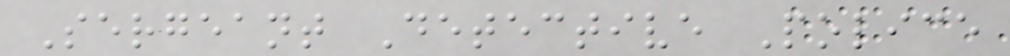Sergeant Detective Police
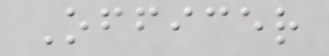Officer
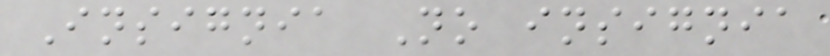Insignia No insignia
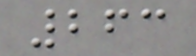263
